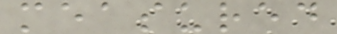measured
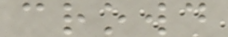crowd
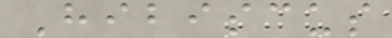Hibiscus
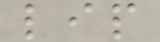lip
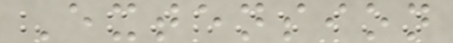Extension
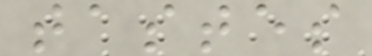tastes
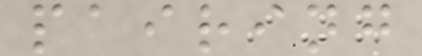pairing
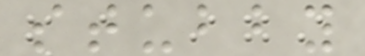stubby
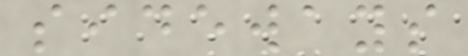sideways
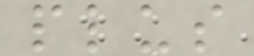plus
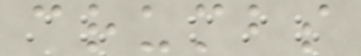crumbs
